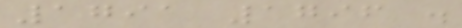1791 1796 .
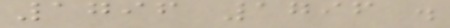1796 1796 .
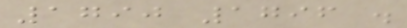1790 1796 .
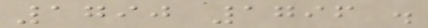1790 1796 .
